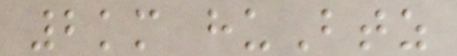2km huBtz
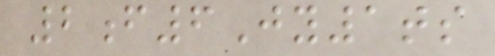2f6Jy1ts
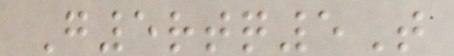G5rtq5T
